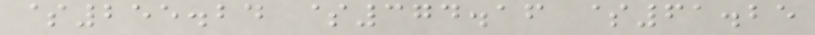$255.24 $374.16 $61.25
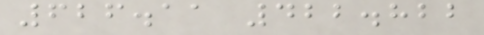626.11 422.822
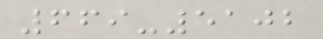669-5102
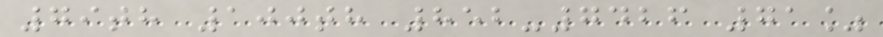79th 100th 852-7426 71%
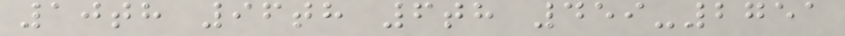10th 96th 6th 459-2751
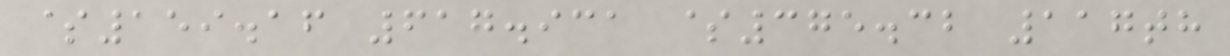$159.16 617.931 $375.32 117th
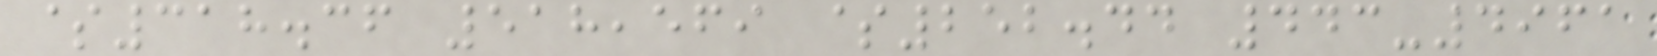$318.36 518,569 $252.44 443-4961
